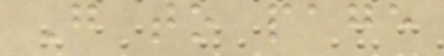Go to page
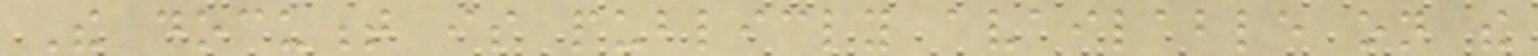The document is publicly available on the
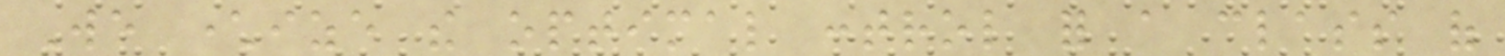We characterize the optimal control for a class of
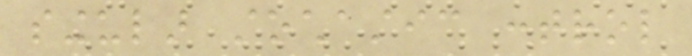singular stochastic control
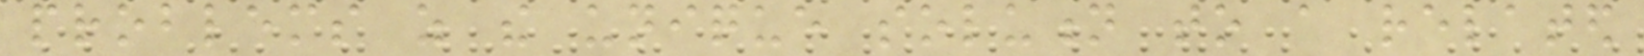problems as the unique solution to a related
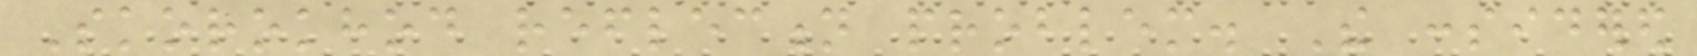Skorokhod reflection problem. The considered
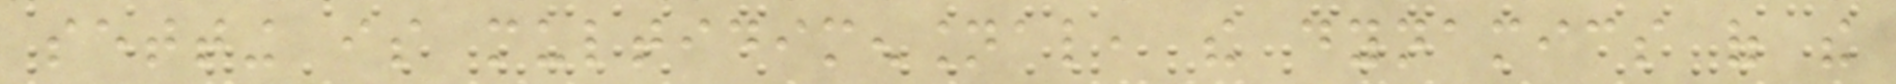setting is multidimensional, the dynamics of the
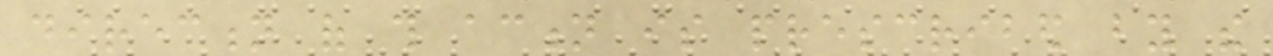direction of this action is prescribed by the
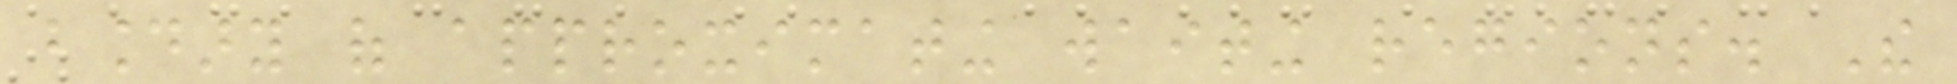boundary of approximating waiting regions. The
